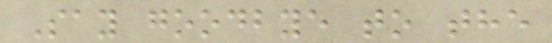Say goodbye to the
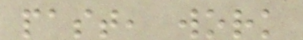past, work
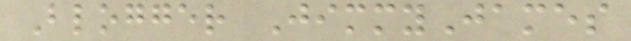Blogger JimmyJames
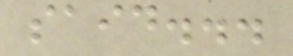said...
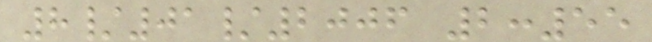8/01/2006 2:55
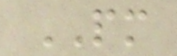PM
